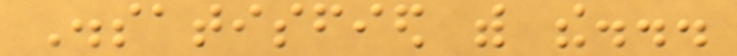Dissatisfied with the...
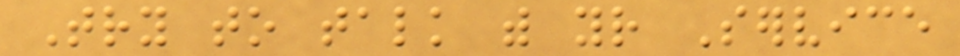Try to talk with your Service
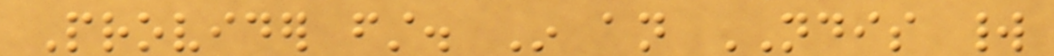Provider first. In an NDIS world
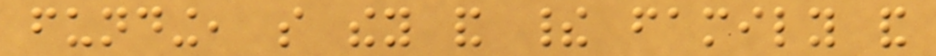funding, so they and their family and
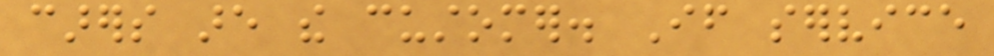carers are the customer. If service
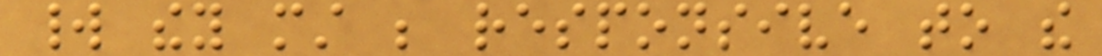world they must be responsive to the
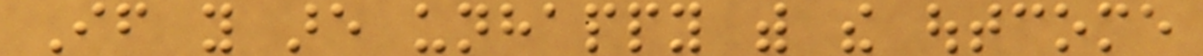If you are unhappy with the outcome
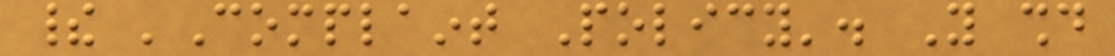their 'Complaint Policy'. You should
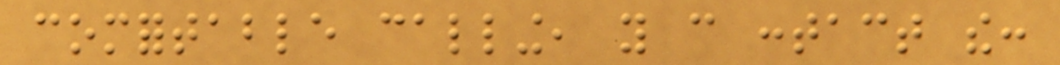comfortable calling, you can contact the:
